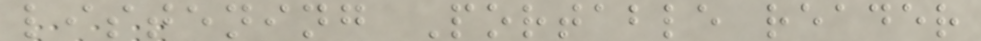listening Portable reader
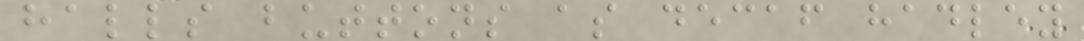halls buttons as decaf hadley
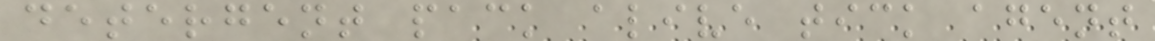detergent pack alive tick agent
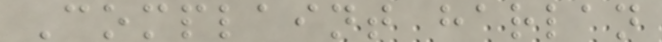Complaint harlan
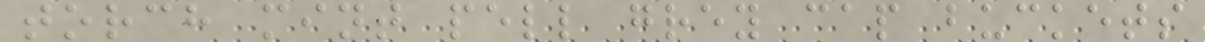torch mint pell grey cap buckets
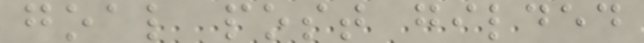goal post gilded
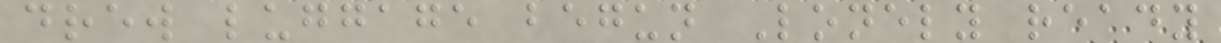drew luggage begun Lonely ready
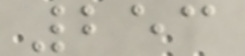253
